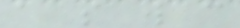a s w c
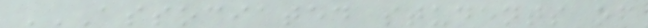ASSOCIATED STUDENTS OF
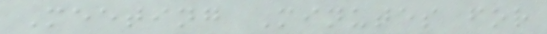Meeting Minutes for
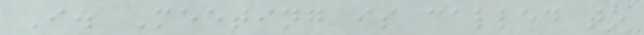I. Meeting is called to
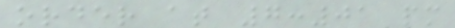order at 7:01 pm
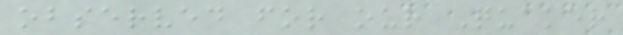observed for our Quaker
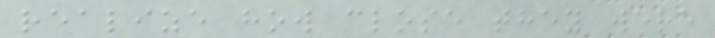realize how close they were
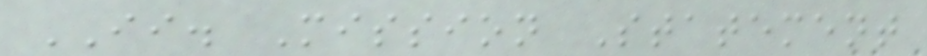II. Mission Statement
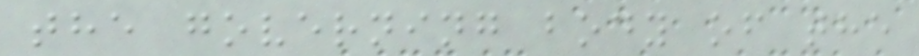the governing body of the
